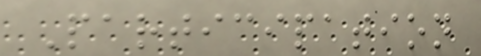Participation
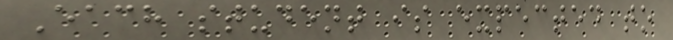Each student is expected to
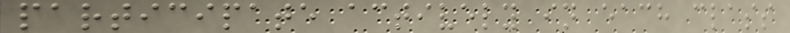participate actively in each class
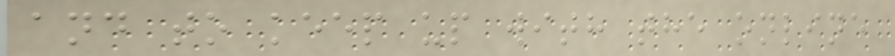and to keep up with the online
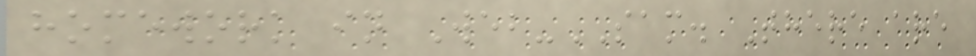homework in Web-SAM. There are
